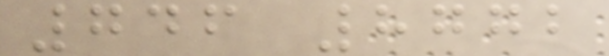746 8772
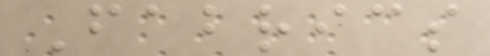Fabrics
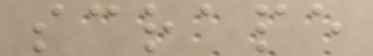scrape
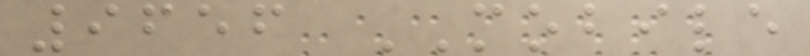9656 MOBILE
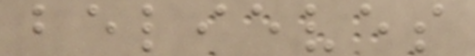believes
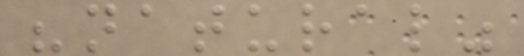"natural"
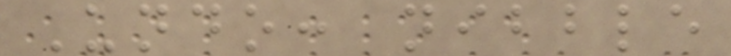Undo: nibble
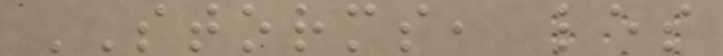STORMS, les
